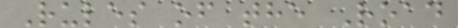Rules of the Road
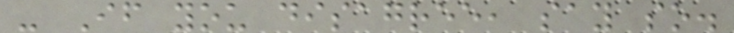- If you disagree, say so.
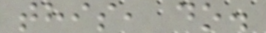this, do.
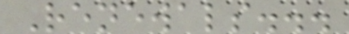Renewals...
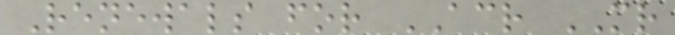Renewals for ACR MR
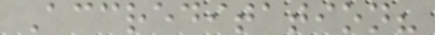Accreditation?
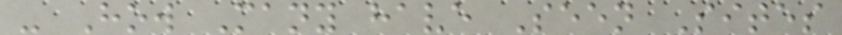- How Many have Seen Sites
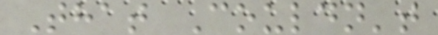That Couldn't
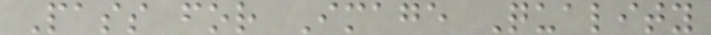Pass for Image Quality
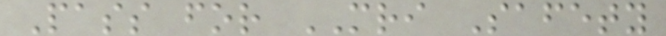Pass for MRI Safety
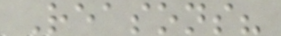Reasons?
